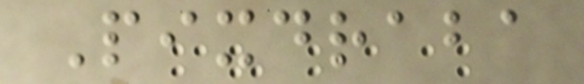Pixdraba
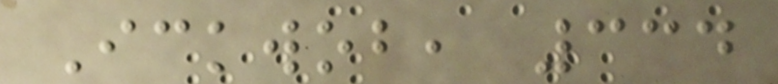Ickwob, 334
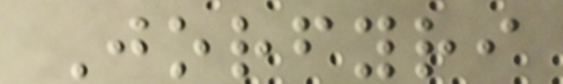Jorfyri
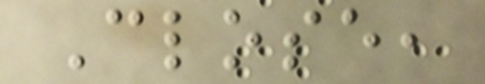Close,
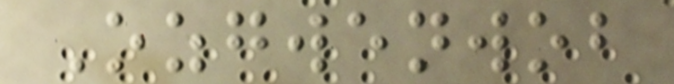Ozgwenwob
